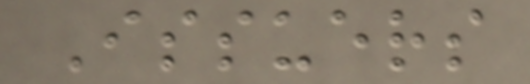Issuers
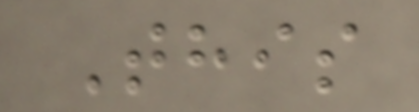This
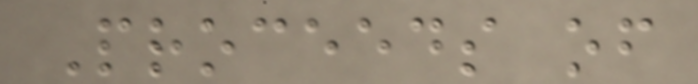Proceeds of
